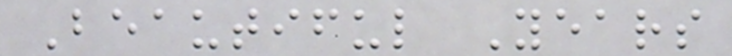Beautiful Years
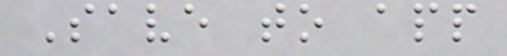Save to app
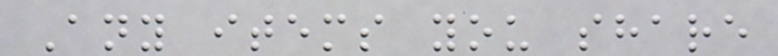Any items you share
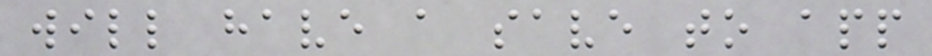will have a save to app
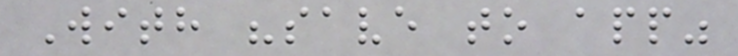With "save to app"
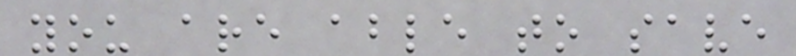you are able to save
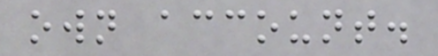own account.
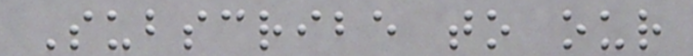Subscribe to our
